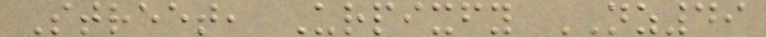Street, Urpixfy NZ49
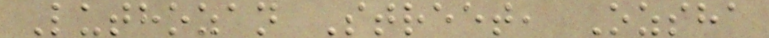Luthozan Street, Ozsha
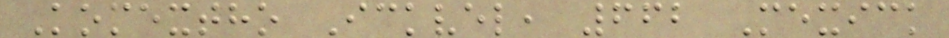Komextho Ickvel, 662 Mexick
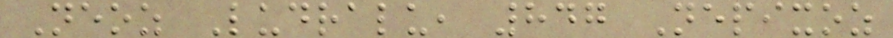Neoz Ludralu, 847 Nepixoz
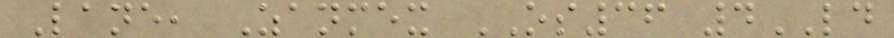Lane, Zanmex OS36 4LD
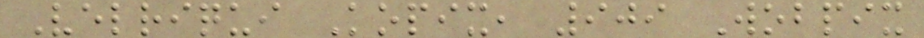Velriqui Kopix, 909 Wobpix
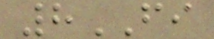8FI
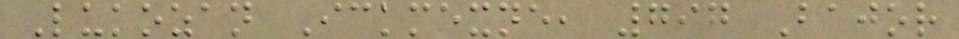Lukozan Ickmexne, 797 Bajor
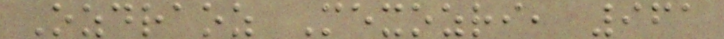Ozdraoz Mexozri, 961
